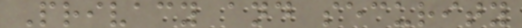Privacy and security
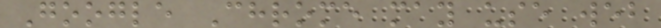Google Chrome may use web
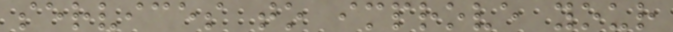services to improve your
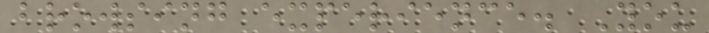browsing experience. You
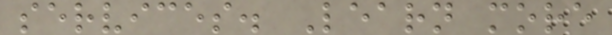services. Learn more
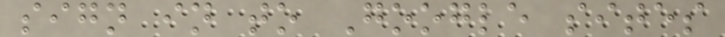sign in to Google sites
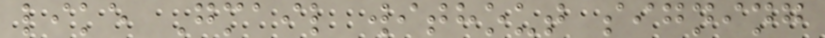like Gmail without signing
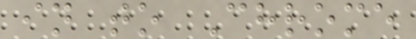in to Chrome
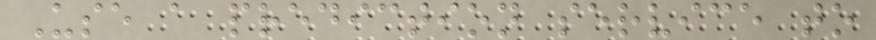Use a prediction service to
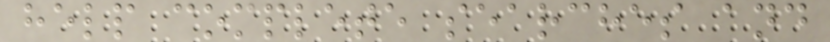help complete searches and
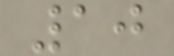10
